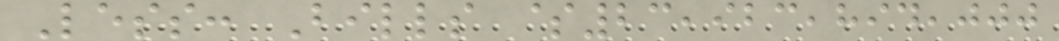Less: Bills $23,923,894,000
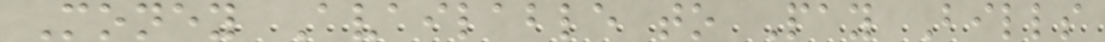Money Available to Pay Bills
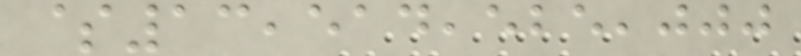$13,514,525,000
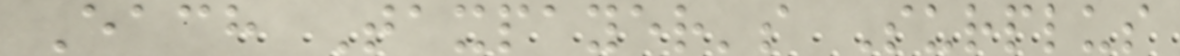Each Taxpayer's Surplus
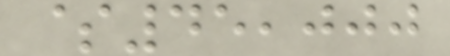$45,000
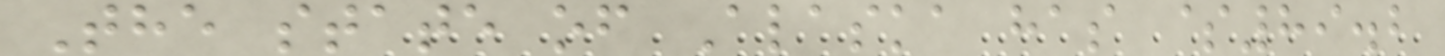The state of Alaska has $89.2
